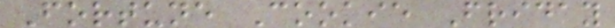Fortune Cookie Friday
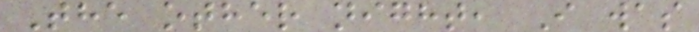The other night, I was
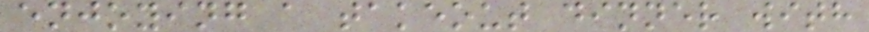enjoying a takeout dinner with
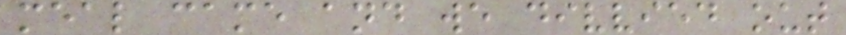meal came and we divvied out
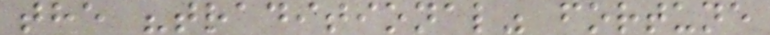the "traditional" fortune
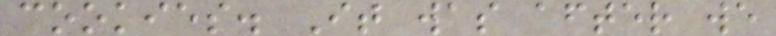cookies. It was after we
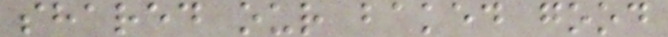shared our baked good
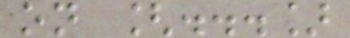on [...]
